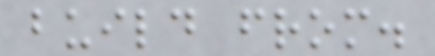build from.
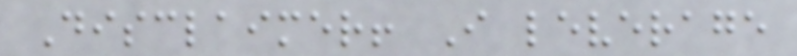Disclaimer! I leverage
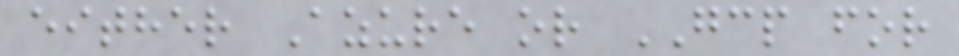either Azure or GCP for
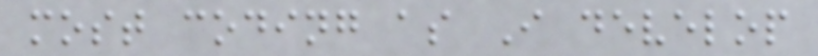most coding as I develop
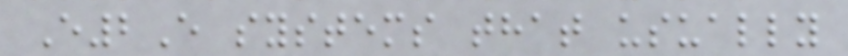E2E systems that usually
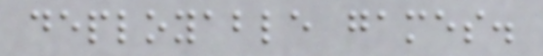deployable games.
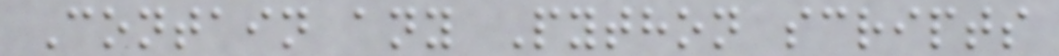Contain any Python scripts
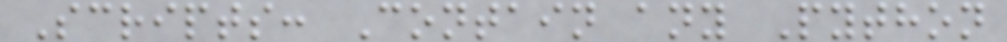Scripts: Contain any Python
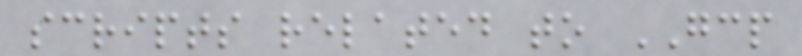scripts related to GCP
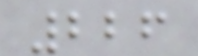226
